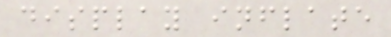display inflate
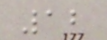12
